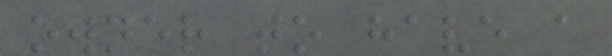owner to have a
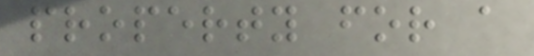property for a
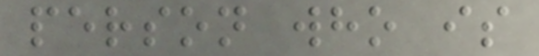person who is
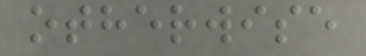otherwise
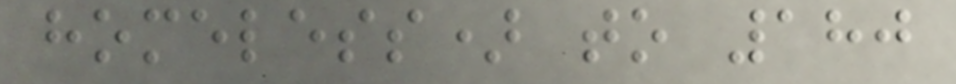homeless) to 180
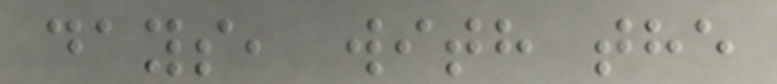days, with the
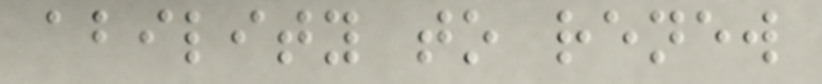ability to renew
